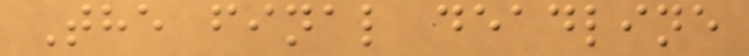The final deadline
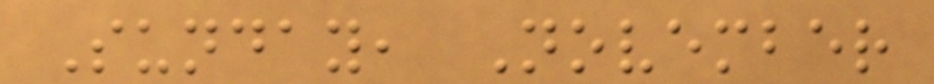Sunday, November
